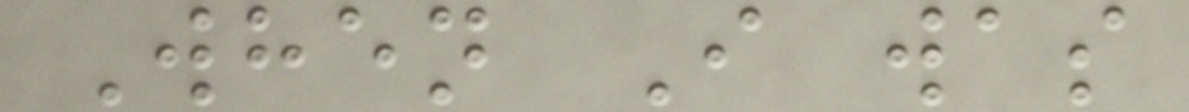When I was
